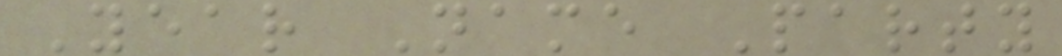Year Name Party
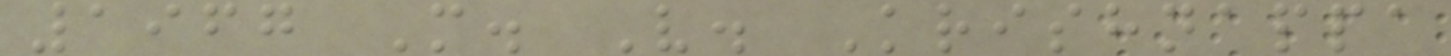1967 M. V. Krishnappa
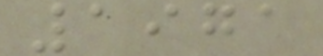1971
